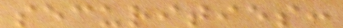securities:
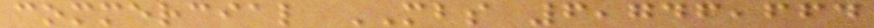commercial MBS 6,746,664
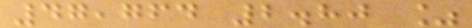47,764 2.80 %
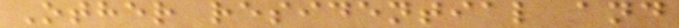Other residential and
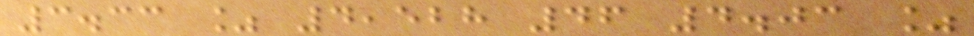3.33 % 4,528 46 4.03 %
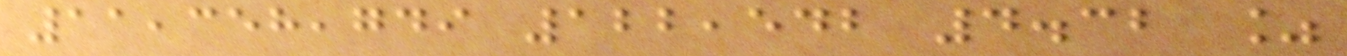11,358,749 122,542 4.32 %
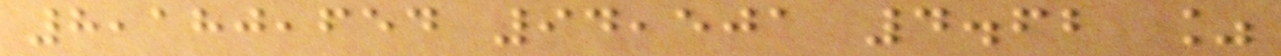8,180,654 94,501 4.62 %
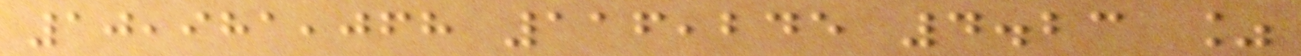10,981,068 116,245 4.23 %
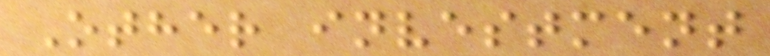Other investment
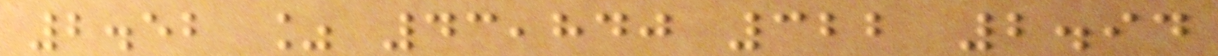2.52 % 43,840 322 2.94
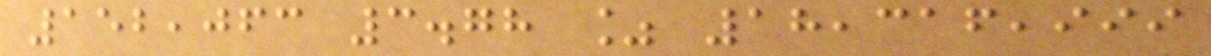152,063 3.78 % 18,316,999
